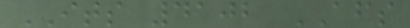ITS 4102 AFS
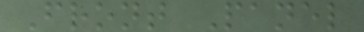Front Panel
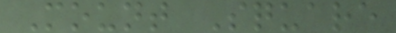Mount Square
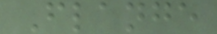Flange
